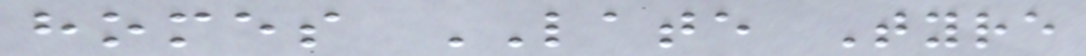homes LATE Tyre
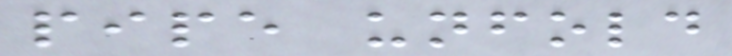pipe unfold
